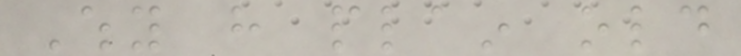Why have plain old
